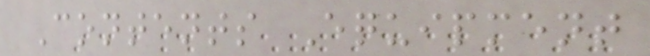Contents Equipment
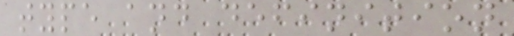type and definition
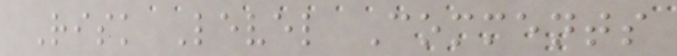Risk Level Comments
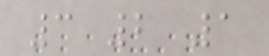3 2 1
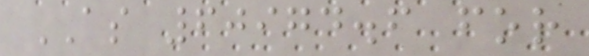AS 60974.6 for
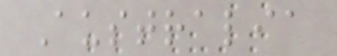Australia
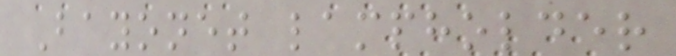Bayonet lampholder
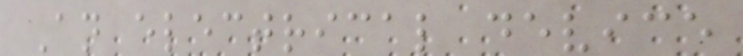An electrical device
